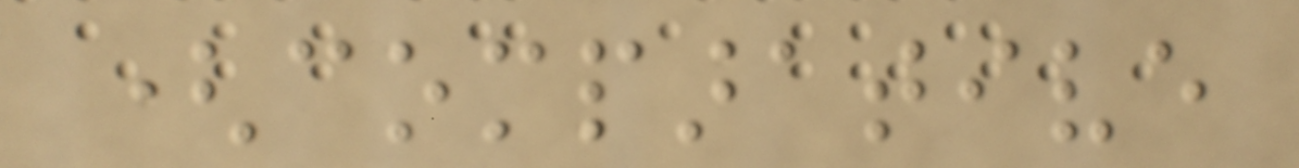(comparative
